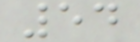54
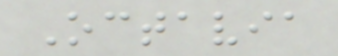Octavia
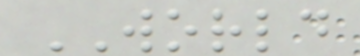WORLD
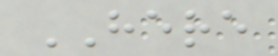HERE
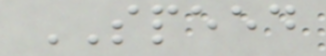SPEED
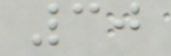30
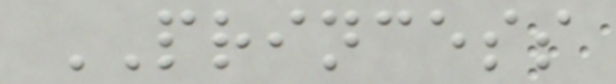PRINCESS
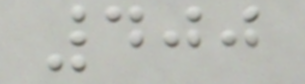400
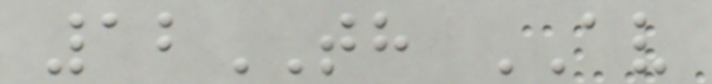12TH AV
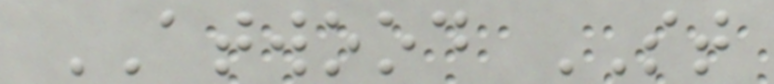ATWOOD ST
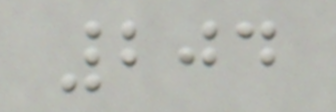204
